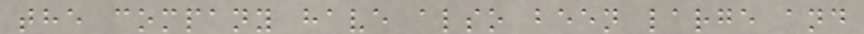the company have also been large and
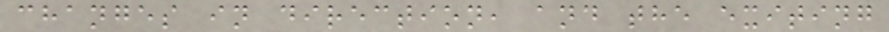changes in direction, and the exiting
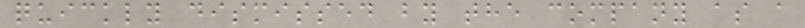quickly dismissed by the company as a
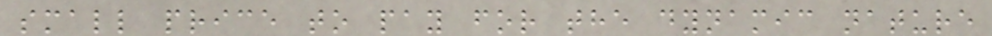small price to pay for the dynamic nature
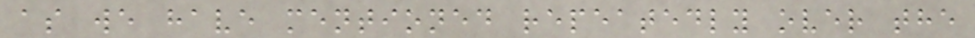as we have mentioned repeatedly over the
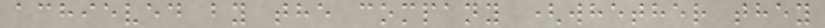achieved by the company (whether they
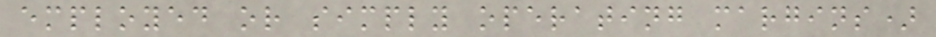employed or simply operating margins)
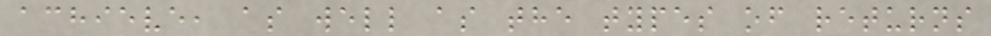achieve, as well as the types of returns
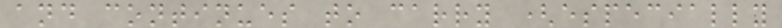and continues to carry (especially
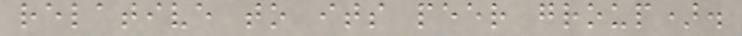relative to its peer group).
